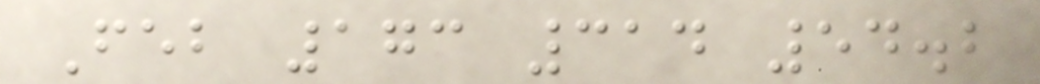Feb 173 314 54.2
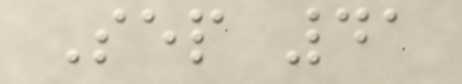Sep 41
